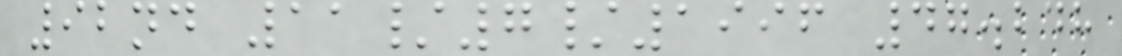92nd 11/7/1996 47.248
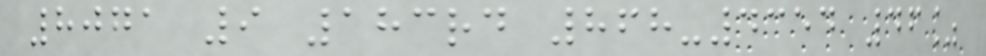8071 9 183rd 868-4354 46%
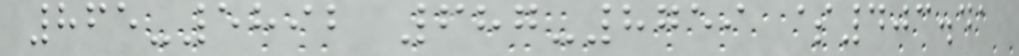865-5892 687-8759 $403.41
